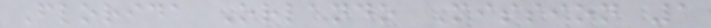Florida Orlando Mission 1
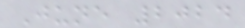June 2024
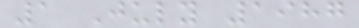1 July 1987
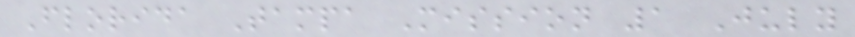Florida Tampa Mission 1 July
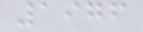1976
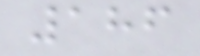186
